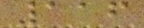116
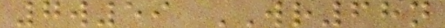7w59 WR68n
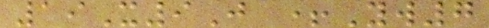19X9J +Yw7
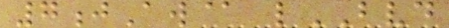7jAw@ lBVD
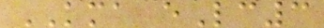KMA eLc3
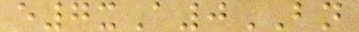e7xA0BN
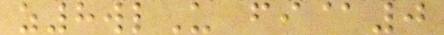z8wlU fi@0
